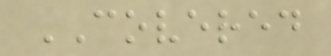COVERED
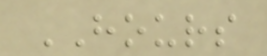HOURS
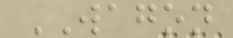WAGON
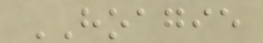HOAGIE
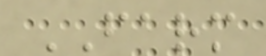FARM
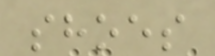shoes
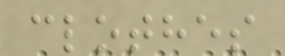clothes
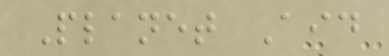Planet Aid
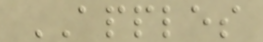APPLES
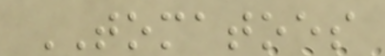TOMATOES
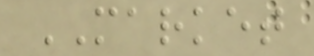MARKET
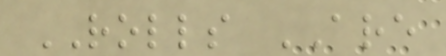ROLLS ARE
